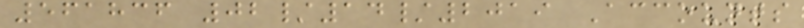561836 02/14/2019 Accounts
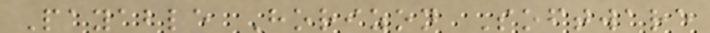Payable Horizon Software
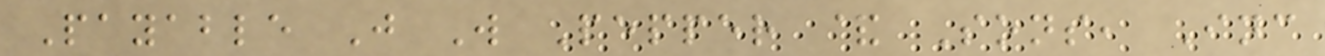Payable J W Pepper & Sons, Inc
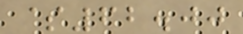$62.00
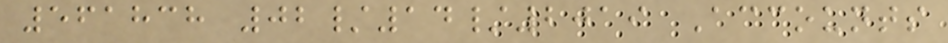561838 02/14/2019 Accounts
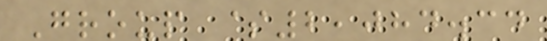Group $2,084.34
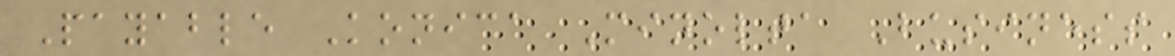Payable Konica Minolta Business
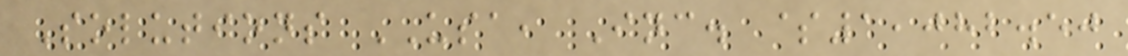Solutions USA, Inc. $1,082.50
